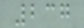237
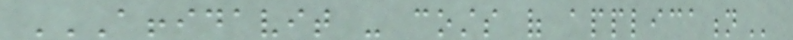AFFIDAVIT - COSTS OF APPLICATION
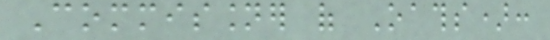Commissioner of Oaths):
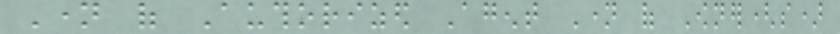Name of Authorized Agent Name of Owner(s)
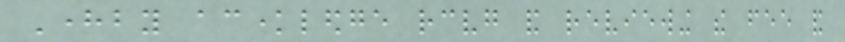Hereby acknowledge receiving and reviewing the fee and
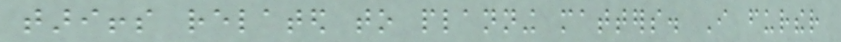tariffs related to planning matters. I further
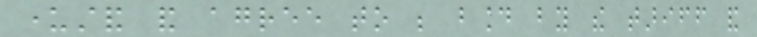understand and agree to be bound by the tariff and
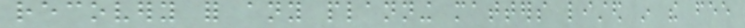recovery for any planning matters listed in the fee
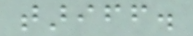tariff.
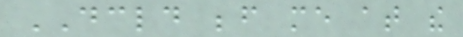DECLARED before me at the
